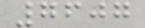7607
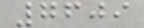7609
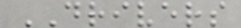DRIVERS
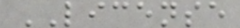LICENSE
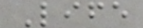Life
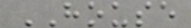HOUSE
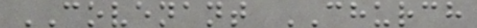COVENANT CHURCH
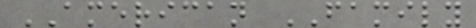AMERICAN FAMILY
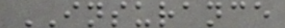INSURANCE
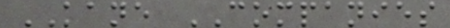KANE COMPANIES
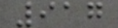917
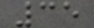35
